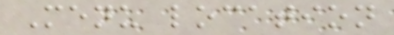Menu location
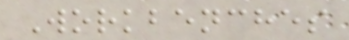Workbenches
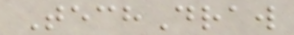TechDraw
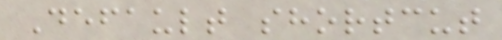Default shortcut
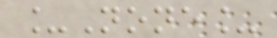_None_
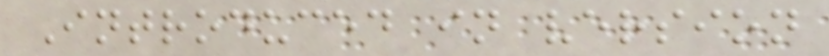Introduced in version
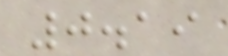0.19
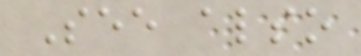See also
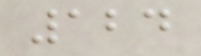124
